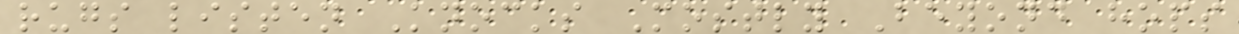rugs listen Knocks Mostly Beyond hops
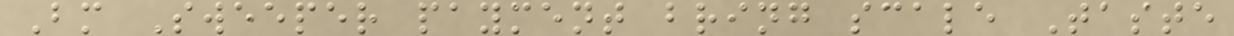Bm Sweeper payment bring scale Taste
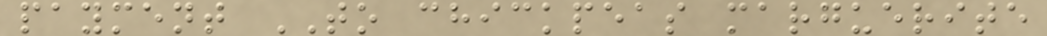payment TO chickpeas marguerite
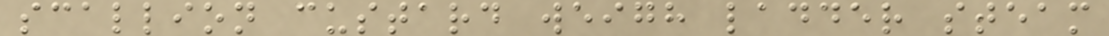scallion custard weigh ladder steam
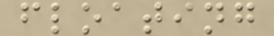floating
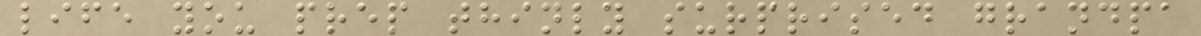life you prep thinly surprised grandpa
